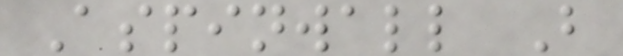Aspinwall B
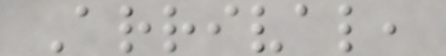Arrival,
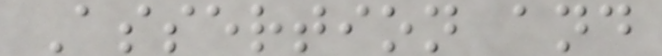Assertion and
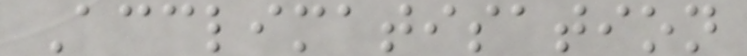Acclimatisation
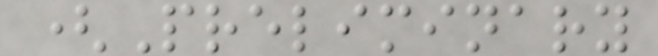(Preliminary
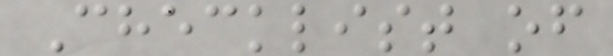Checklist of
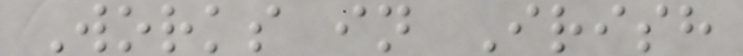Works in Irish
